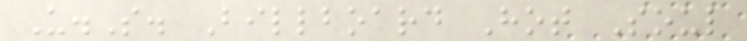U.S. Billboard Hot Soul
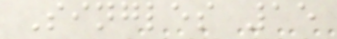Singles 15
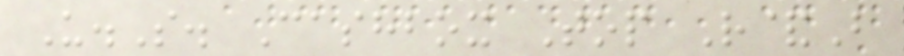U.S. Cashbox Top R&B
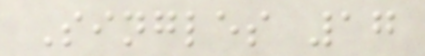Singles 17
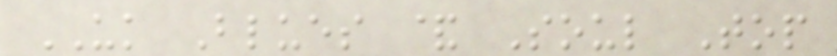UK Blues & Soul Top
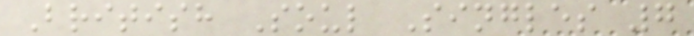British Soul Singles 7
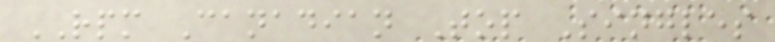RPM Canadian Top Singles
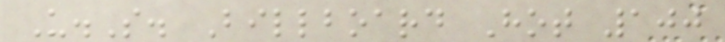U.S. Billboard Hot 100
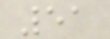51
